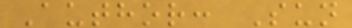Author: Sun
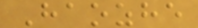Haozhe
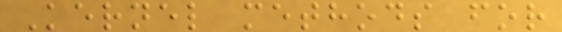Kernel methods for
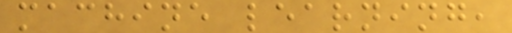machine learning,
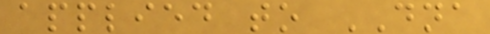applied to DNA
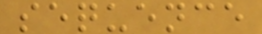sequence
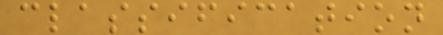classification
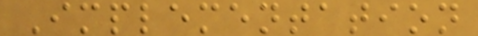Implementation
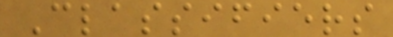Classifiers
